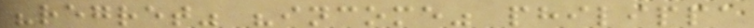"regret" "income" philippa
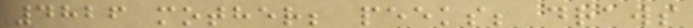4826 mother; peeks; draws
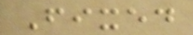Fixed
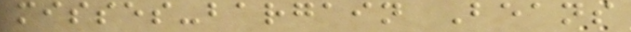misses-bargain Beans
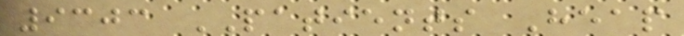9303 PATIENTS Heap
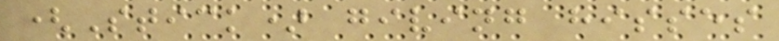(Stick) giving hisses
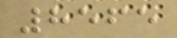8565
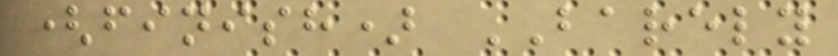(finish) BARELY
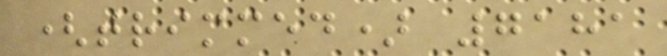(trimmed) 7181
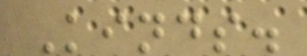Kinds.
